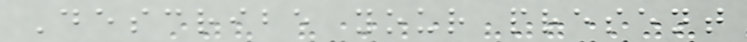Describe your present
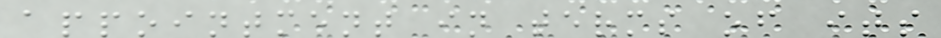appointment in terms of its
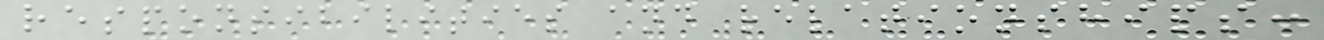responsibilities and relationships:
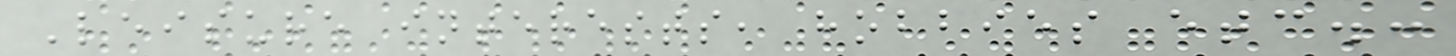Leisure interests, hobbies etc.:
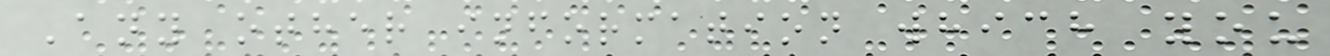Any other information which you
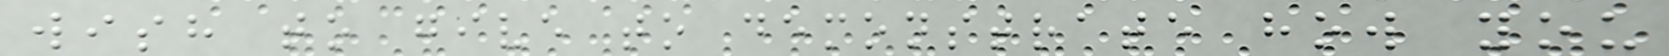wish to give to demonstrate how you
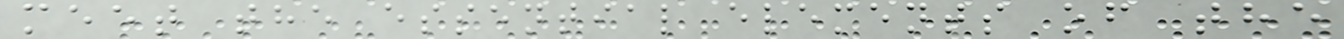meet the essential elements of the
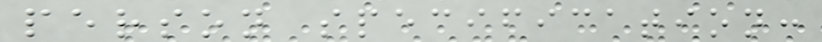person specification:
